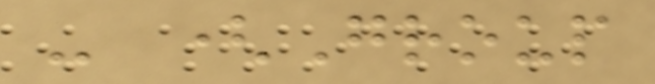- (Group
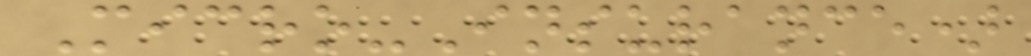Micro-Insurance)
